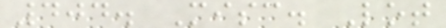404. Misc. Lot
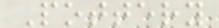Pottery
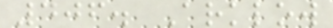406. Arklow
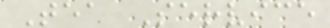Tea Service
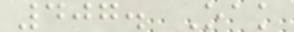407. Oak
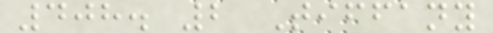408. 2 Tiffany
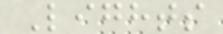Lights
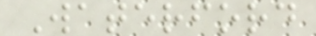Waterford
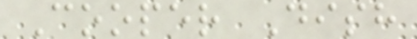Cooper Dish
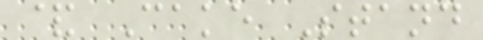& Cake Stand
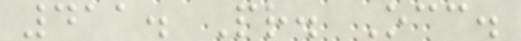411. Pr. Occ.
